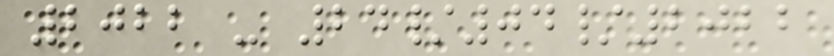2022 - 24/04/2022
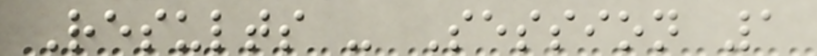Results - Session 1
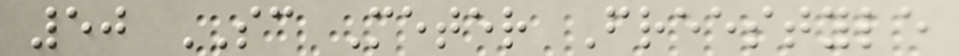50 SC Meter Freestyle
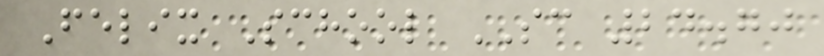Felix School SC 24.70
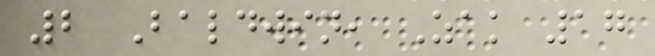2 Baldwin, Zak 17
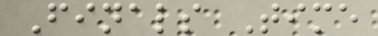Finals Time
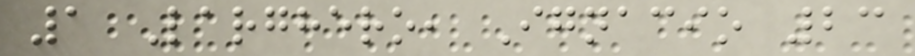1 Larghero, Ignacio 23
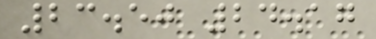23.50 24.17
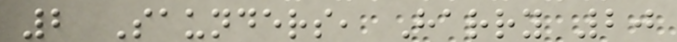2 Saunders, Harry 20
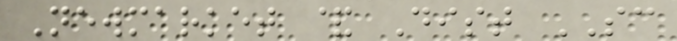Newmarket & Dist SC
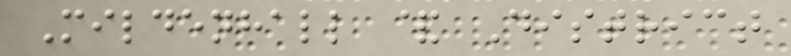Mildenhall & District
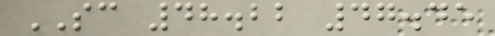SC 48.22 47.45
